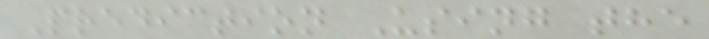Prediction Using the
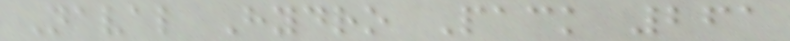Naval Hydro Pack 261
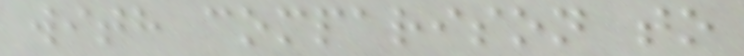with comparison to
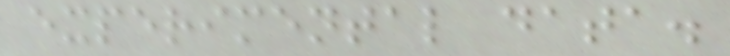experimental data.
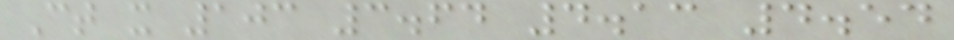Ct x 103 3.64 4.13 4.54
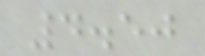4.50
